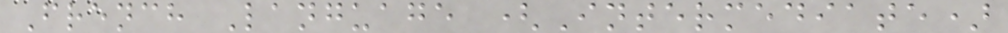French Language (Intermediate)
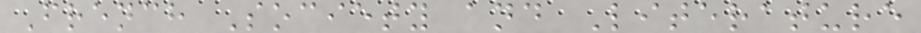French Society and Literature
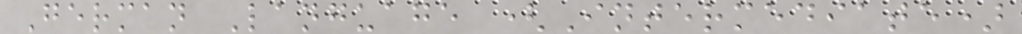German Language (Intermediate)
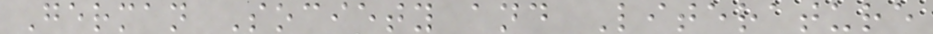German Society and Literature
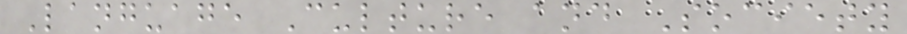Language Culture and Society
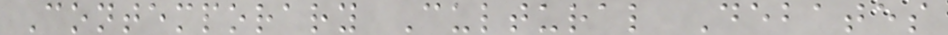Contemporary Cultural Debates
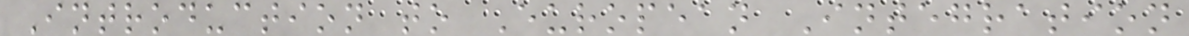Introduction to European Integration
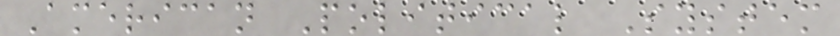American Political System
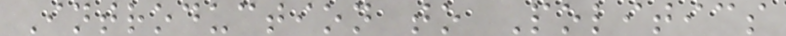Introduction to Politics
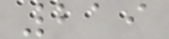219
